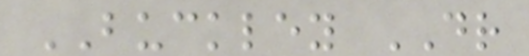BUCKLEY DR
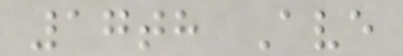17th Ave
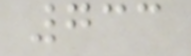733
